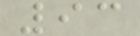93
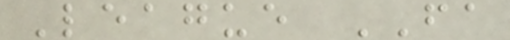League FA
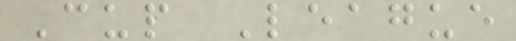Cup League
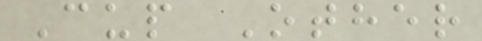Cup Other
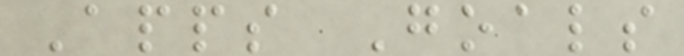Apps Goals
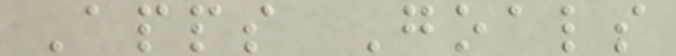Apps Goals
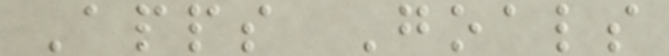Apps Goals
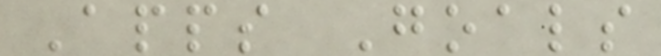Apps Goals
